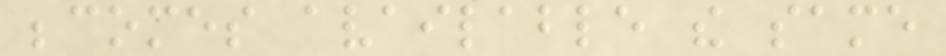becomes available the same
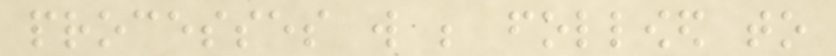processes will be followed to
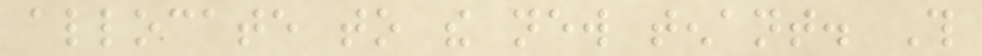allocate to the new tenant. This
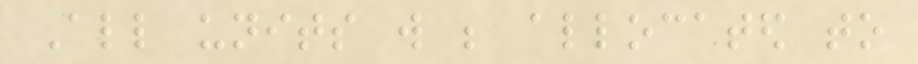All units will be allocated to
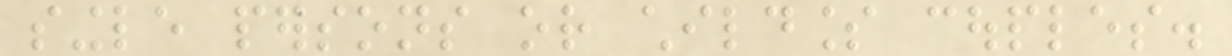single persons or childless couples.
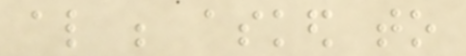also be asked to
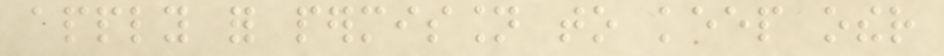apply for permission to keep other
